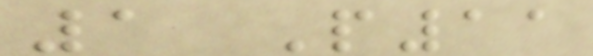1 P11
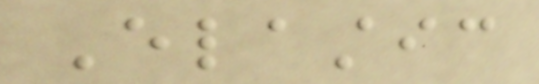Elastic
